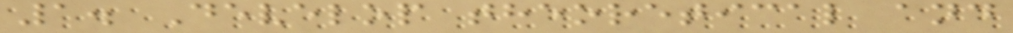1. Develop theoretical and
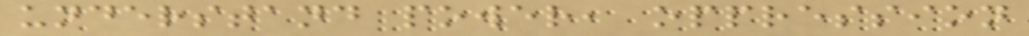understand power, oppression
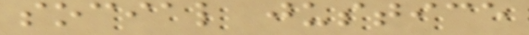social justice
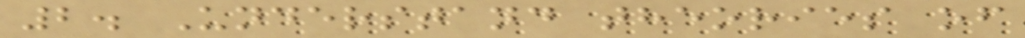2. Understand theories of
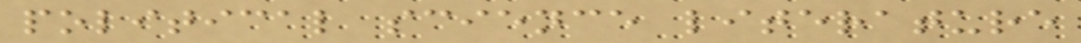political science literature
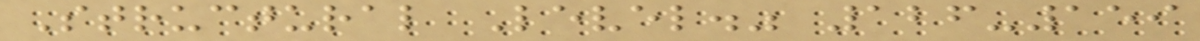Structural Level." 126-159
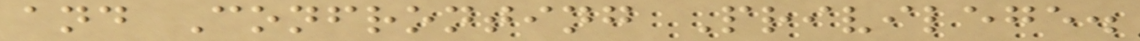and Confronting Privilege.
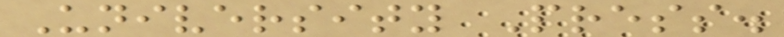University Press.
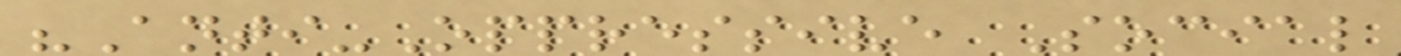"Anti-Oppressive Social
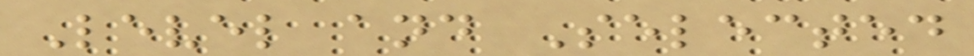Level and Selected
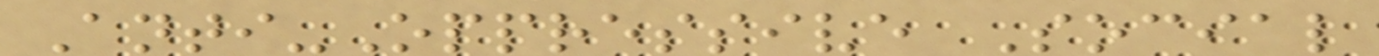Anti-Oppressive Social
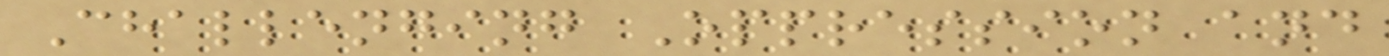Challenging Oppression and
